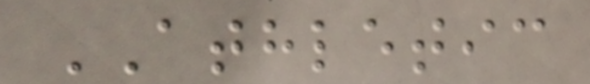ATHLETIC
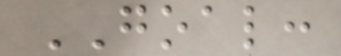GOAL:
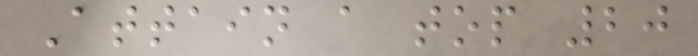Attain a top 20
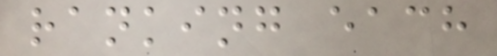ranking each
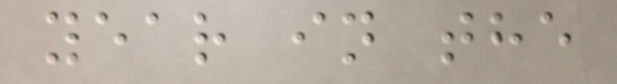year in the
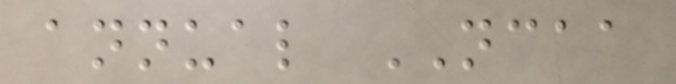annual NCAA
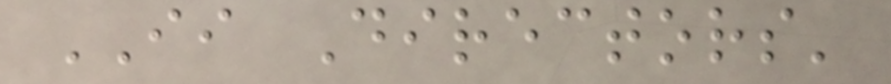II Directors'
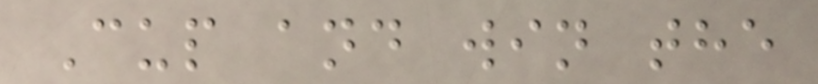Cup and win the
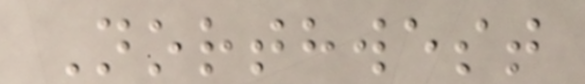Northwest
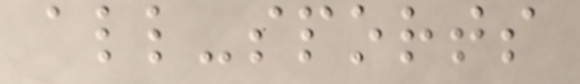all-sports
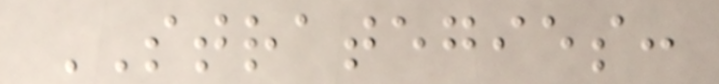STRATEGIES:
